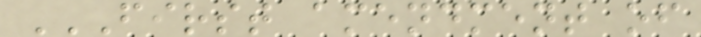FIRST AMENDMENT OF
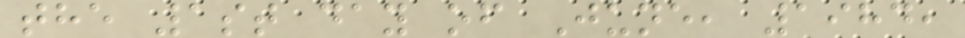the 1st day of June, 1984,
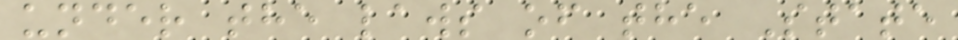under the laws of the State
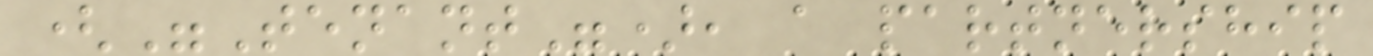("Tenant"), a partnership
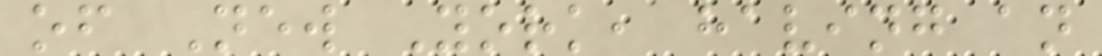of New York, having an
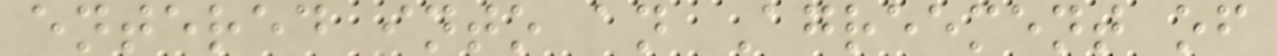entered into an Agreement of
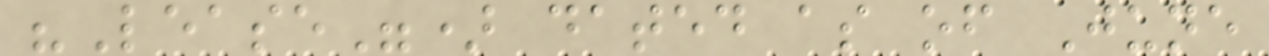"Lease") dated as of June
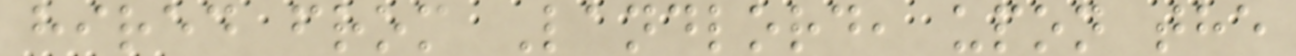hired from Landlord, upon the
